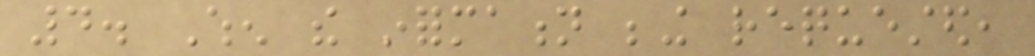4. When the information being requested,
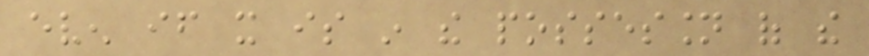even if it is in the possession of the
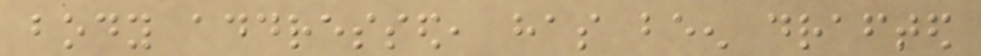body addressed, has been drafted
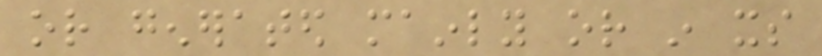or generated mainly or in its
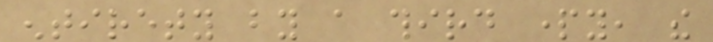entirety by a third party, the
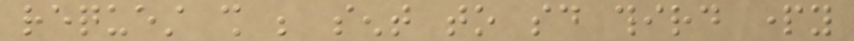request shall be sent to said third party
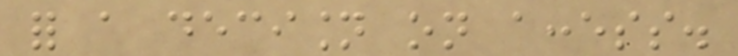for a decision on access.
